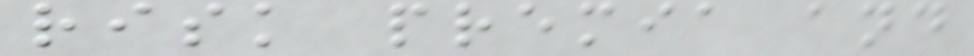risk premia and
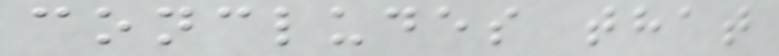concludes that
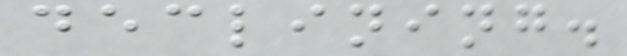declining.
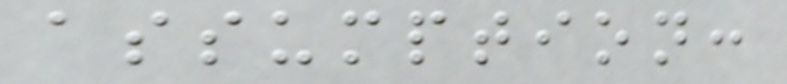assumption:
